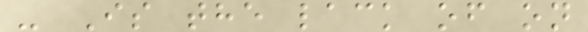- Is the lack of on
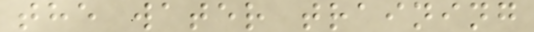the water training
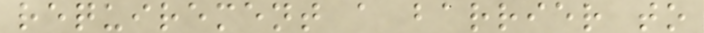requirement a barrier to
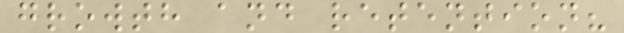growth and retention?
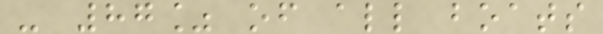- 87% of all boats
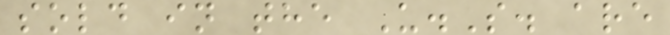sold in the U.S. are
